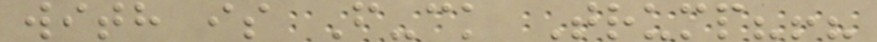with is F-ck Trump?!?
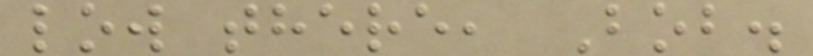low there, Bob.
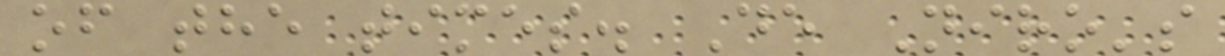of the times. De Niro's
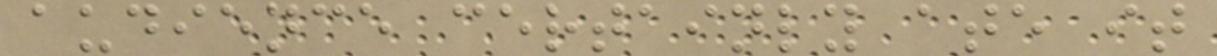audience certainly ate it
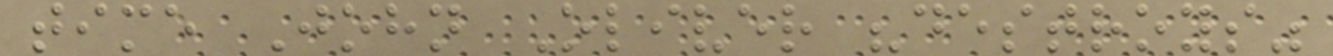time John Oliver "destroys"
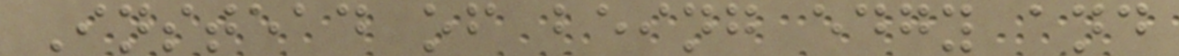Instead of being edgy and
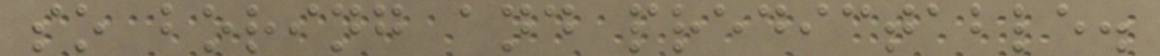so boring and predictable.
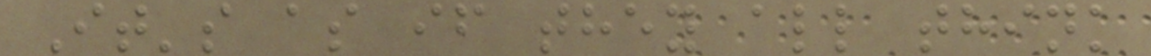It's as if they all think
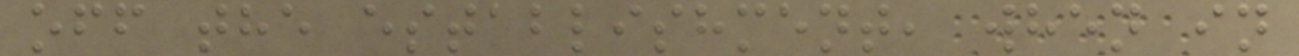off the establishment, when in
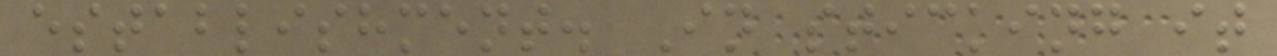establishment. In sticking it
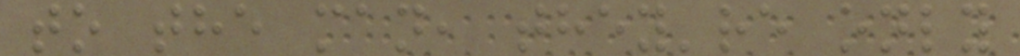to the man, they're only
